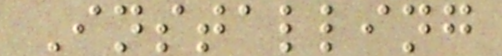Installing
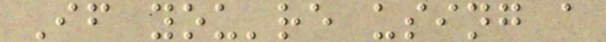If you're using a
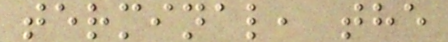terminal, the
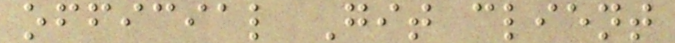official Git client
